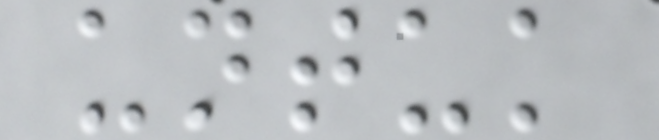untuk
